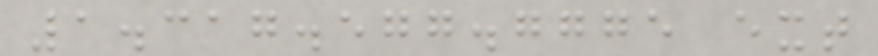1.317.577.7775 ext
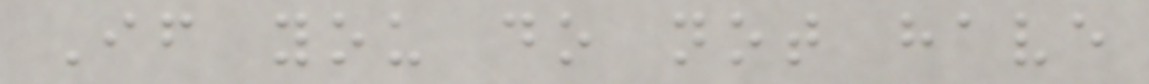If you do not have
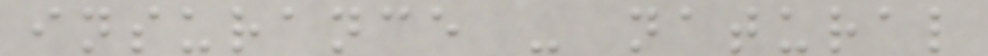insurance - natural
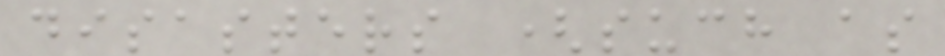disasters (such as
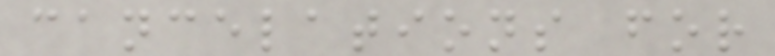cancelations for
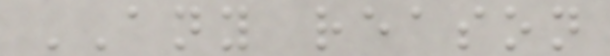ANY reason
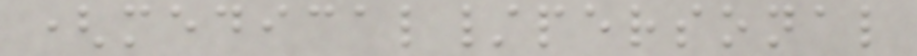(medical/personal
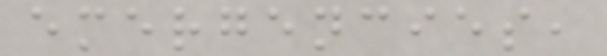emergencies,
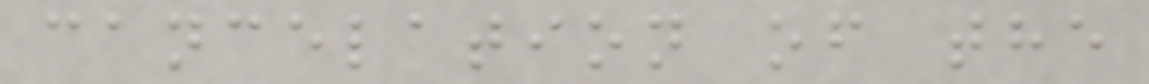cancelation of the
